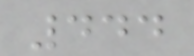444
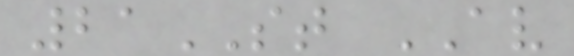21ST AV
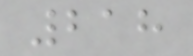218
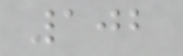102
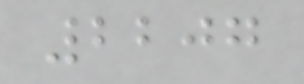2207
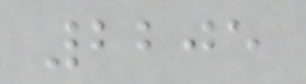2205
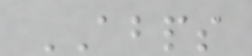ABPS
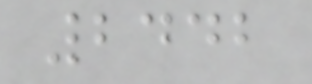2442
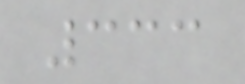333
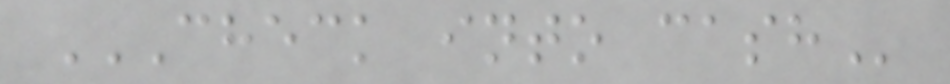CHECK INTO CASH
